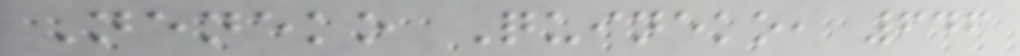Neneko Quineko, 646
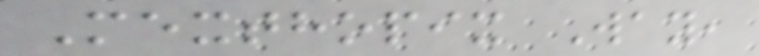Mexthopix Way,
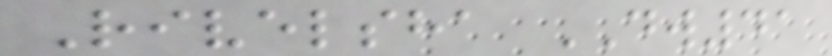Rivelsha DW41
